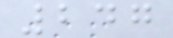247
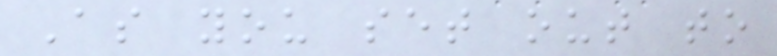As you set out to
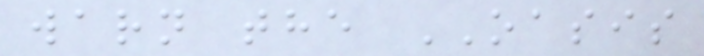warn the OASIS
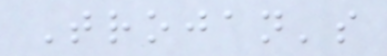Trojan's
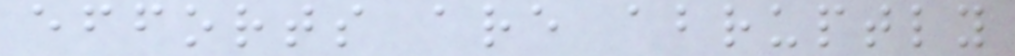efforts are abruptly
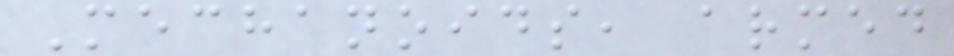Mechanoids, armed
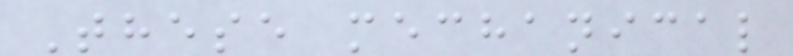These mechanical
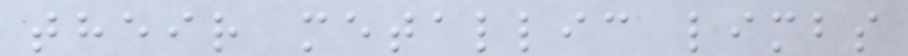their metallic limbs
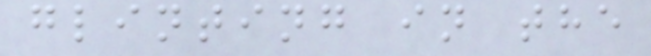glinting in the
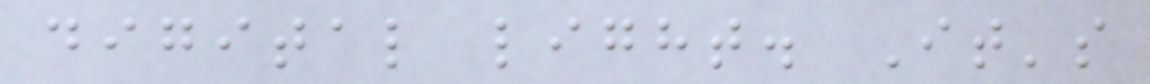digital light. It's
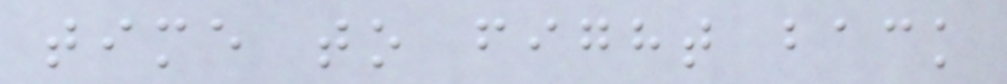time to fight back
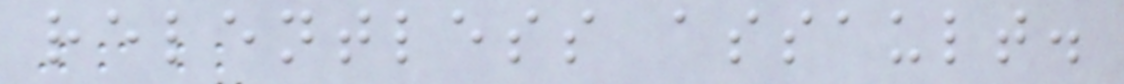relentless assault.
